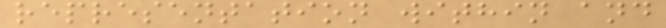representation within and
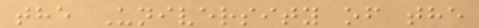the University of the
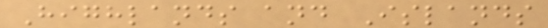Highlands and Islands
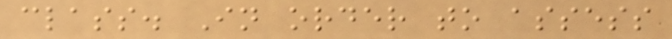class. In order to assess
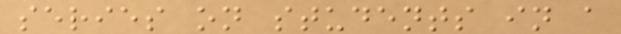series on students in a
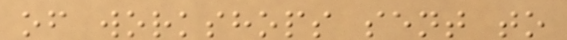of workshops sent to
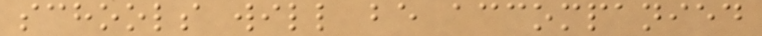schools will be accompanied
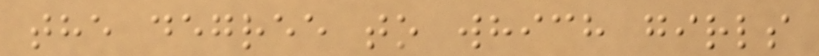the degree to which girls
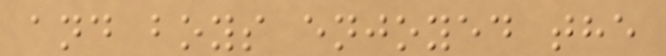and boys enjoyed the
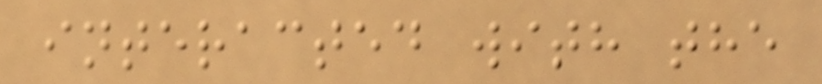interacted with the
